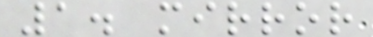1. mirror
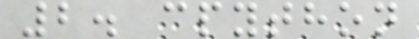2. cpython
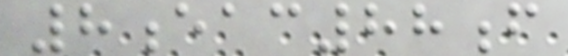8eac88f
